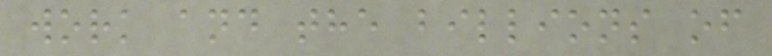work and the billions of
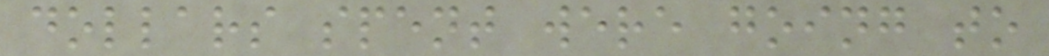dollars spent were going to
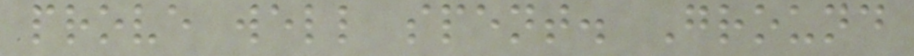prove well spent. Ground
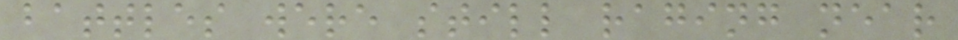battles were still raging near
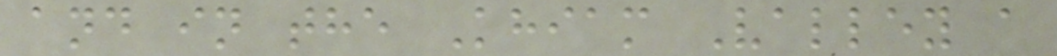and in the Khiam Valley a
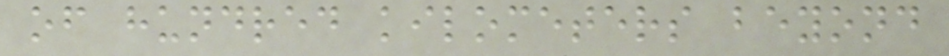of hundred kilometers beyond
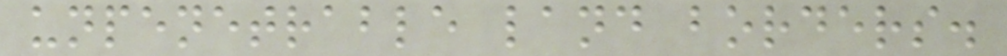unpenetrable land borders.
